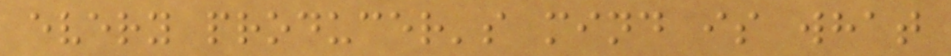every producer's mind is what
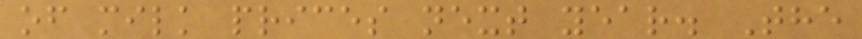of milk prices next year. The
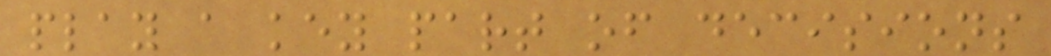play a key part of decisions
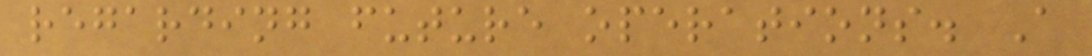regarding future operations. A
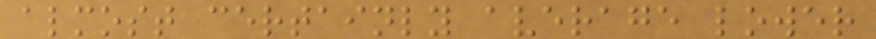almost certainly average lower
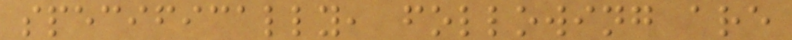specifically, following are
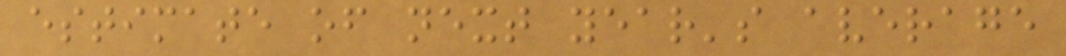estimate of next year's average
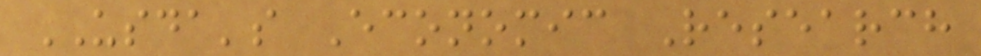USDA's Economic Research
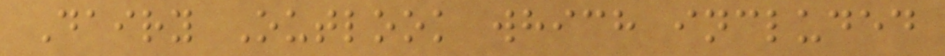Dairy Outlook which included
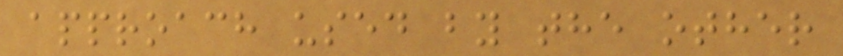approach used by the other
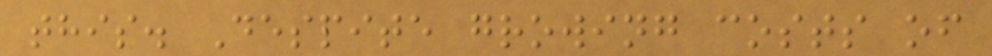this. Despite growing costs of
